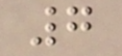7
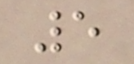5
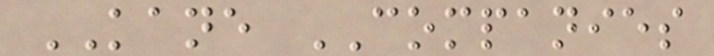KANE COMPANIES
